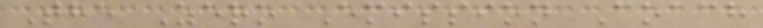The Zero Emission Coach
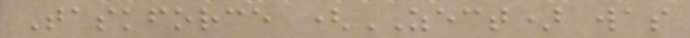Taskforce (ZECT) was
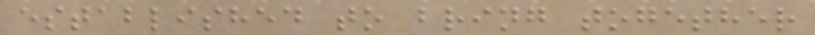established to bring together
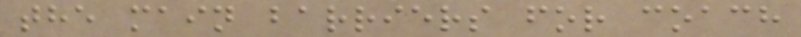the main barriers for coach
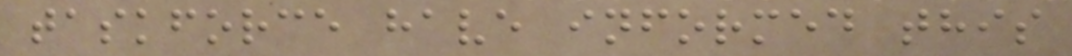taskforce have informed this
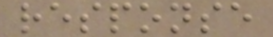response
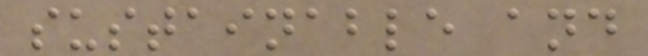sustainable and
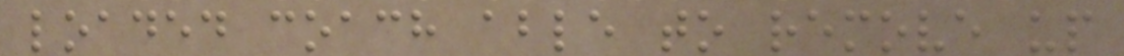loaded coach able to remove up
